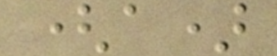(a)
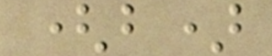(b)
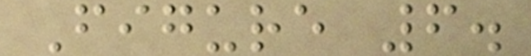Figure 6.
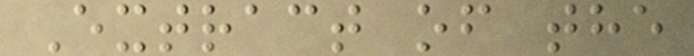Extract of the
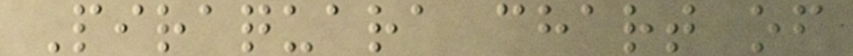Piraquara chart of
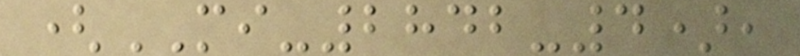(MI-2842-4),
